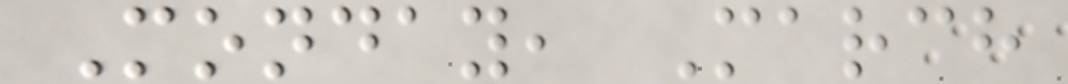Monday, March
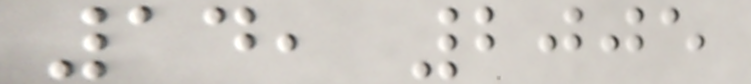14, 2005
